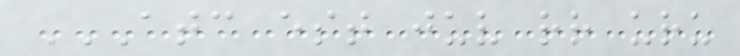ATC EST JUV RR URU
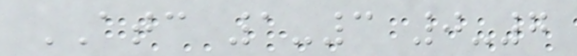ATC 1-3 0-7
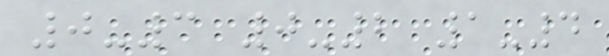0-3 0-2 1-4
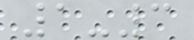1-3
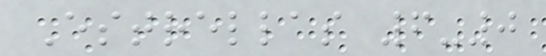Estrellas 6-0
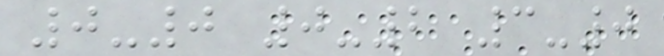0-0 0-2 3-0
